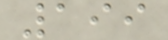199
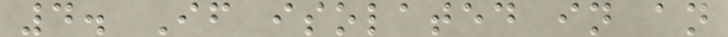4. If isolated in an
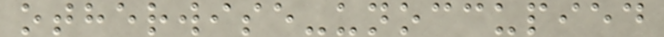otherwise-unoccupied
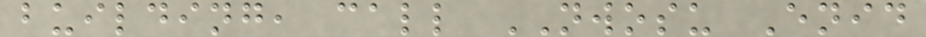building, call NWOSU Enid
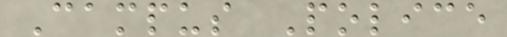Campus Police
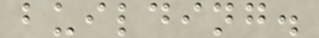building.
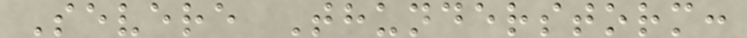Severe Thunderstorm:
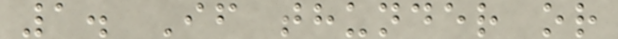1. If thunder or
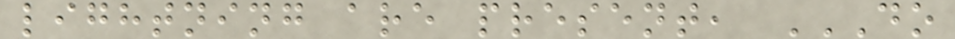lightning are present, DO
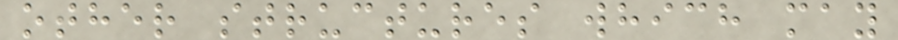other structures which may
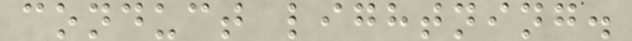conduct lightning.
